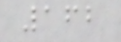162
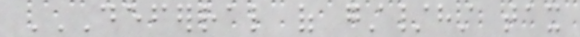DEFERRAL OF GST/HST TAX
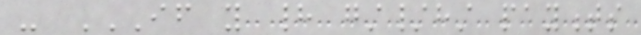- IF YOU HAD GST/HST PAYMENTS
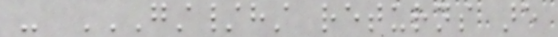- GST/HST RETURNS ARE
